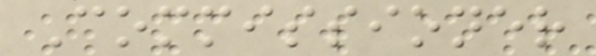Commissioner
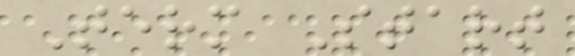Term Start
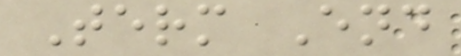Term End
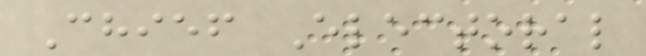Chief Electoral
